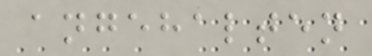angehalten
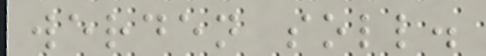werden soll.
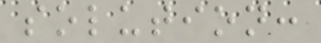solution:
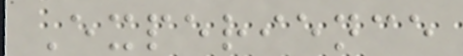Experience
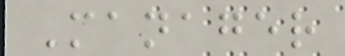Manager
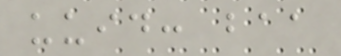uuid: baa
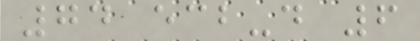74 ecb-d 6
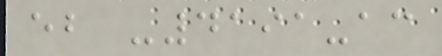eb -4191-ac
